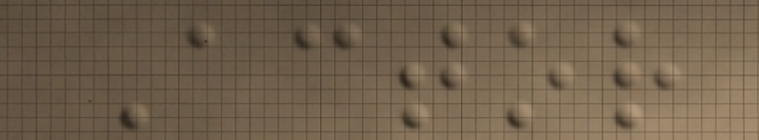Actor
